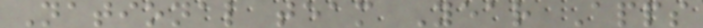National team Year Apps
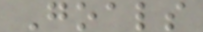Goals
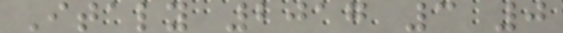Italy 2017 3 0
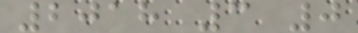2018 3 0
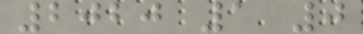2020 1 0
